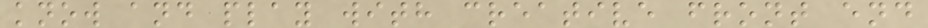know and play with creative front end
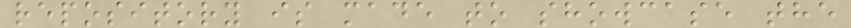repository is made to showcase the
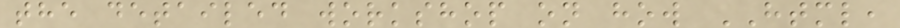the detailed workshop on how HTML,
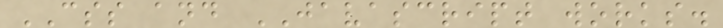CSS and JAVASCRIPT works.
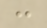:
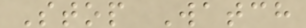Stop Watch
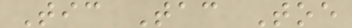Tic Tac Toe
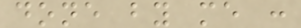done by me :
